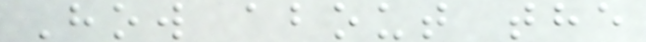How about the
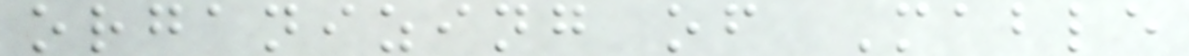organizing of Mable
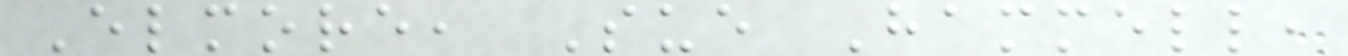Elmore, Sue Hammell,
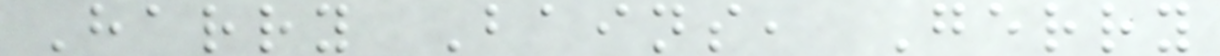Harry Bains, Gerry
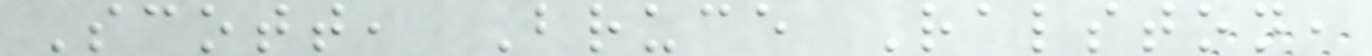Scott, Bruce Ralston,
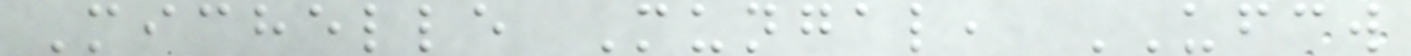Michelle Mungal, UFCW
